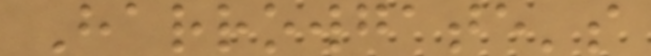Harrowgate's
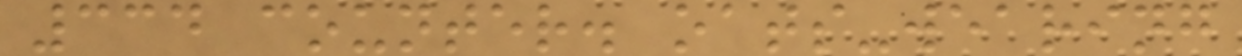334 counter. oats-wearing
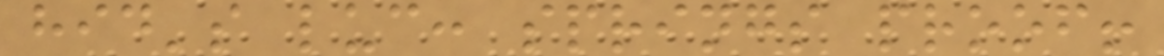hid's luc: springs proof!
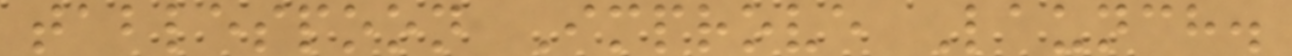tablespoon Improve Launch.
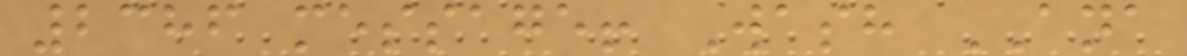2386 message! Wash ANA
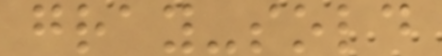gray-sold
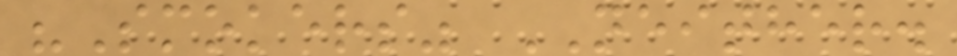"Smokers" NEITHER.
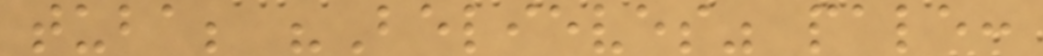tuba; "Believes" pale:
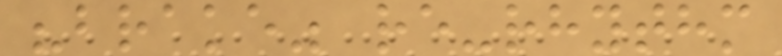"brake" re-rhythm
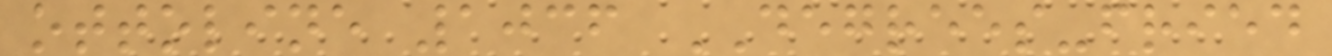ottoline 1036 DEGREES-fried
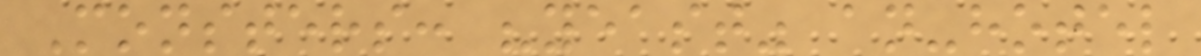Monsters: "yeast" an-hotel
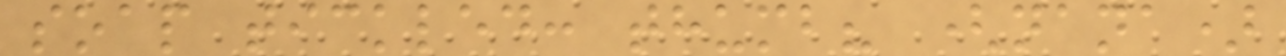soap tickled: thumb? (nana)
